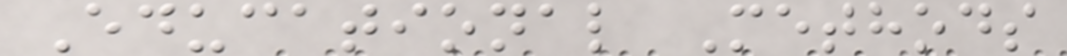Educational Methods
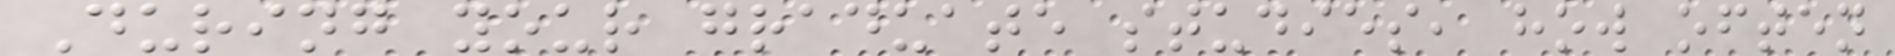During your graduate studies, how often
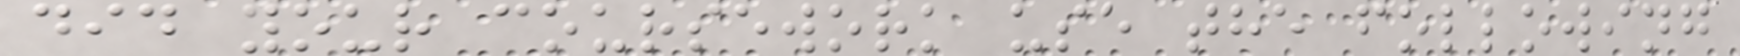did your coursework use the following
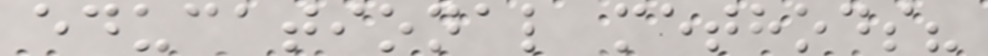educational methods?
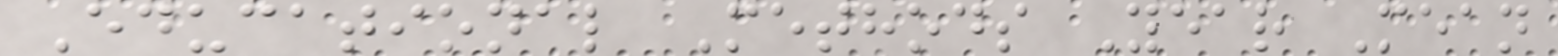Educational Methods Year Mean
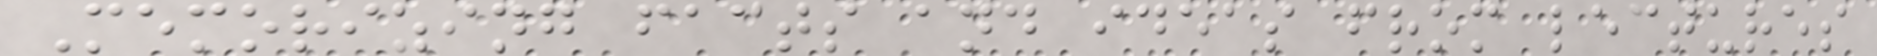Memorizing facts and ideas from lectures
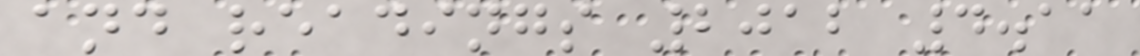and readings 2012 4.11
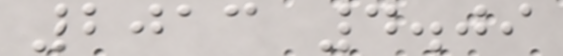2013 4.09
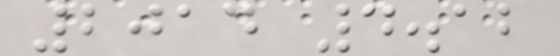2014 4.12
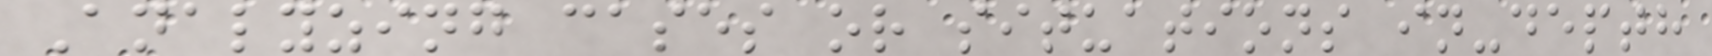Analyzing cases or situations in-depth
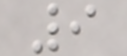9
